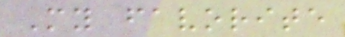My favorite
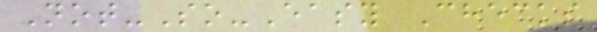Not-So-Easy Checks
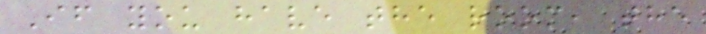If you have the room, the
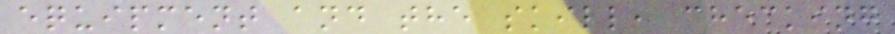equipment and the skill, checking
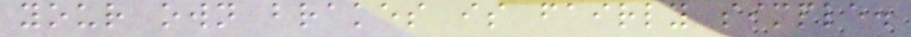your own brakes is fairly simple.
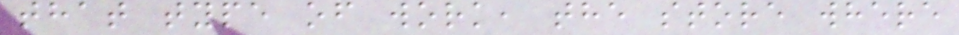that type of work, the store where
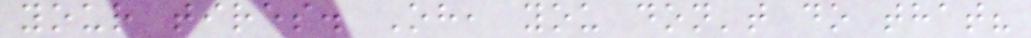your tires. Oh, you don't do that?
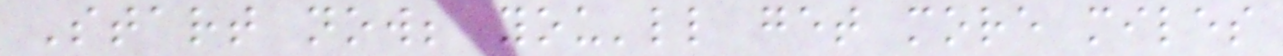Start now; you'll get more miles
